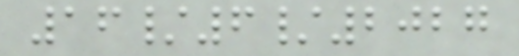16/6/2027
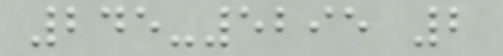245-5295 2
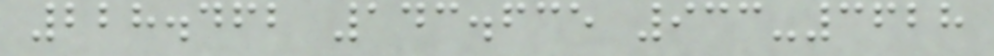228.462 143.635 933-3628
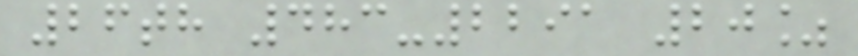26th 483-2291 20%
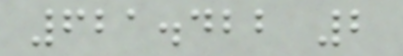621.422 2
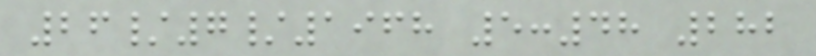26/7/1968 5:48 282
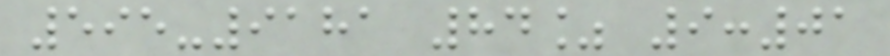595-9181 84% 9:01
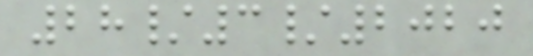28/3/2020
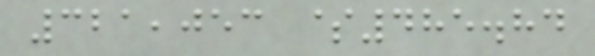321,053 $485.84
